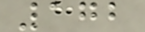172
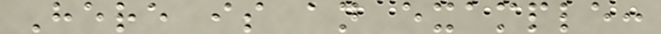Here is an example:
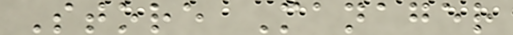Store Manager
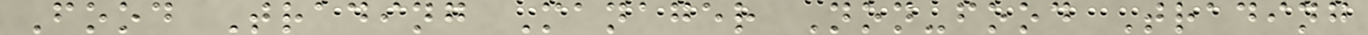Food Trading Manager Non-food Trading
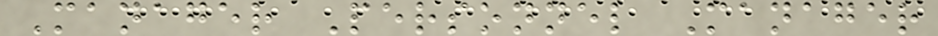Manager Personnel Manager
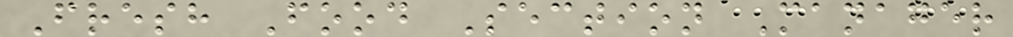Fresh Food Section Manager
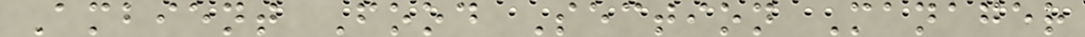Ambient Food Section Manager
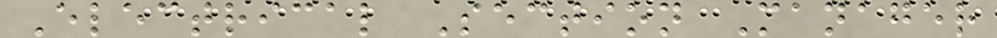Electrical Section Manager
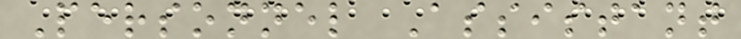Personnel Assistant
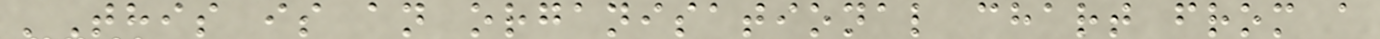'This is an organisational chart from a
